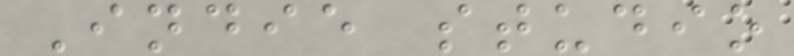Indie studio
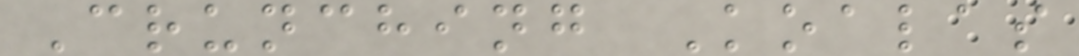Crunching Koalas
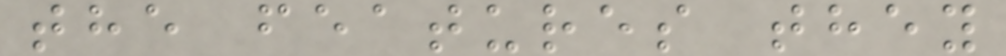the features they
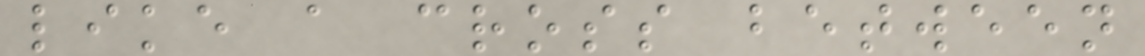like a cross between
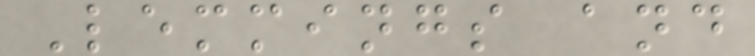Lemmings and
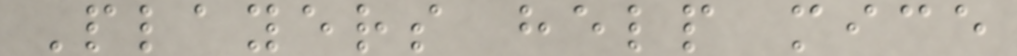Players help mice
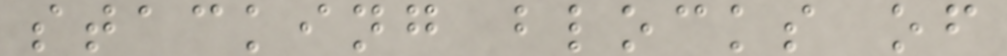stacking blocks of
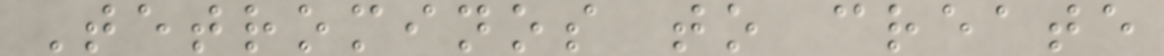Tetrominos to create
